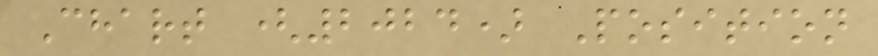Chart (2024) Position
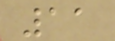11
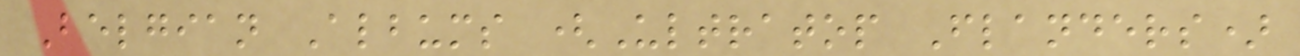Belgian Albums (Ultratop Flanders)
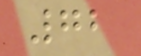72
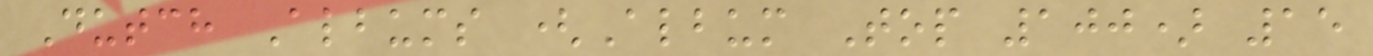Dutch Albums (Album Top 100) 15
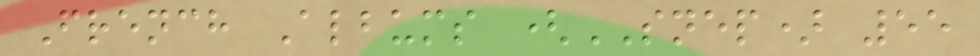French Albums (SNEP) 55
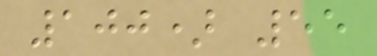100) 55
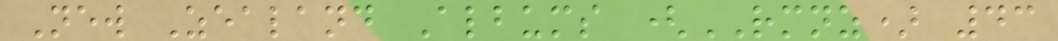New Zealand Albums (RMNZ) 43
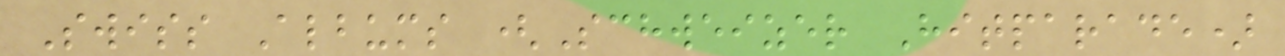Swiss Albums (Schweizer Hitparade)
